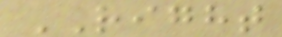RIGHT
